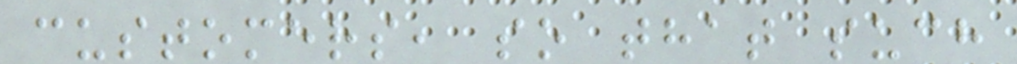customers, so that such
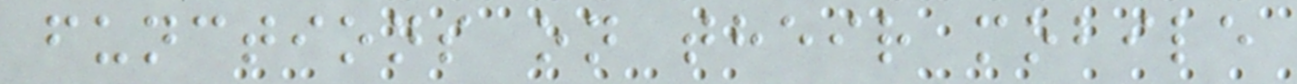functions on their mobile
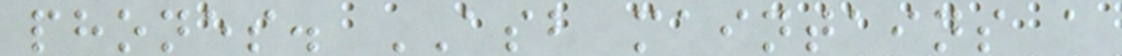phones. ASB maintains a
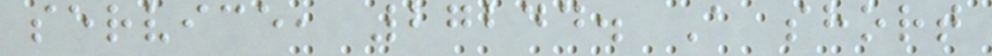service, 27244. A short
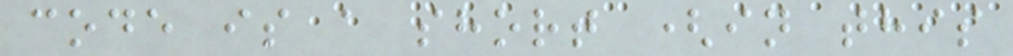code is a short (in this
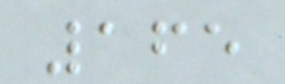165
